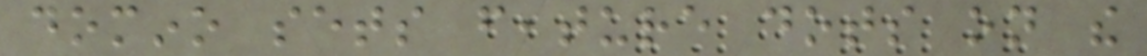domino sets feature dots on the
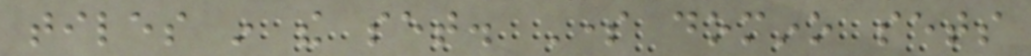tiles in the set. Some domino sets
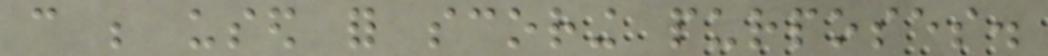can be used for scoring purposes.
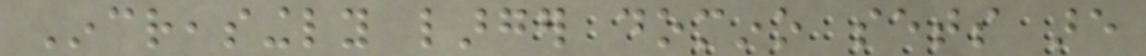Increasingly larger domino sets are
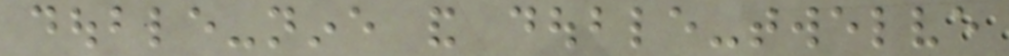double-nine and double-twelve
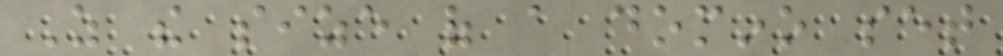As the size of a domino set
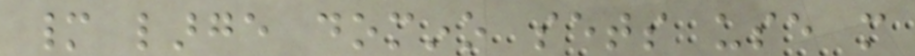many large domino sets use more
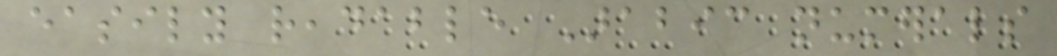easily readable Arabic numerals
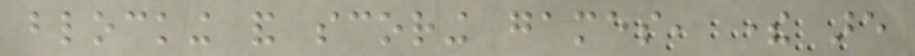blocking and scoring games, there are
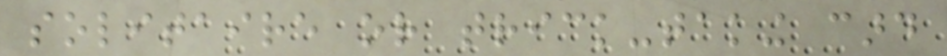solitaire or trick-taking card
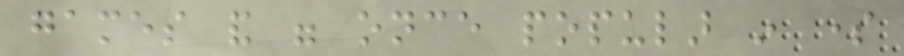games and were once popular in some
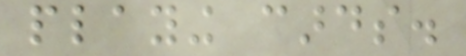playing cards.
